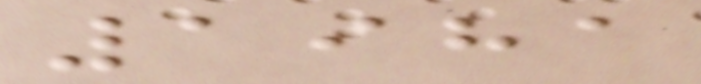1981
